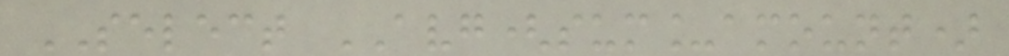SELECT AVG(sum_amount)
